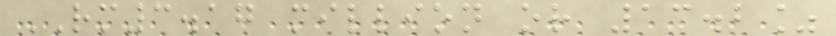RM3.17 million or 13.2%
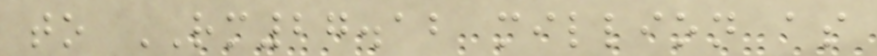to RM27.12 million as
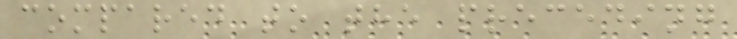compared to the preceding
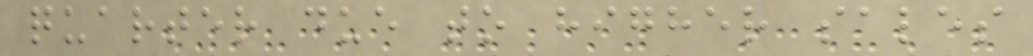quarter due to higher sales
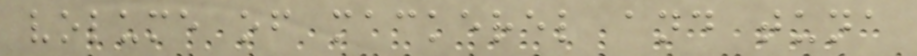volume of mackerel and tuna
